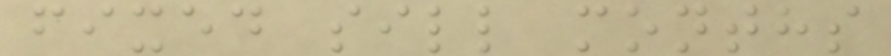fixed sill months
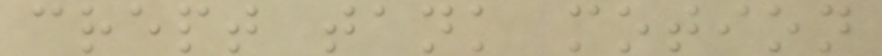crept tank motion
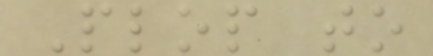Plop to
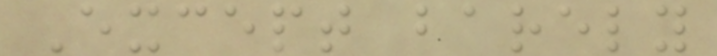Except barely
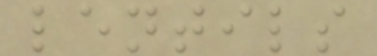lentils
